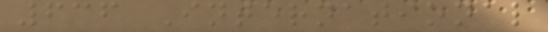636 International
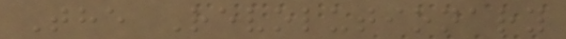The Revolutionary
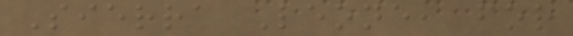Sierra Leone, for
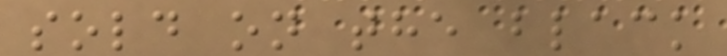sold on the black
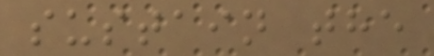sustain the
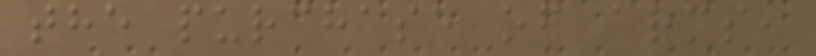the purchase of arms,
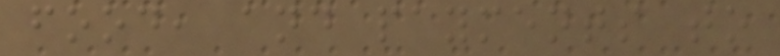food, and payments to
